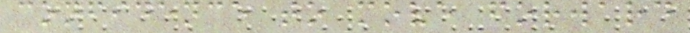confidence to move forward
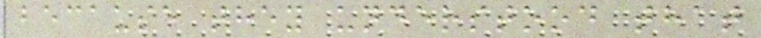because they understood that
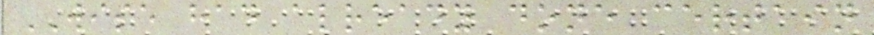WISE had already done certain
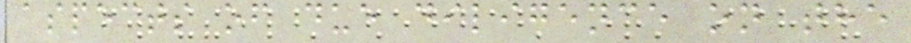aspects of due diligence on the
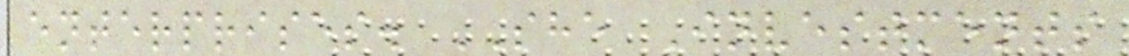enterprises. SHE Investments
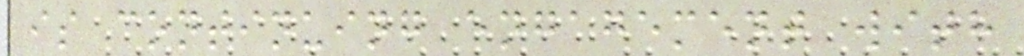is continuing engagement with
